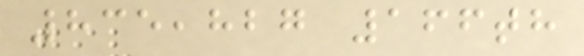835,827 166th
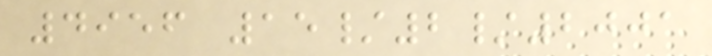4956 15/2/2001
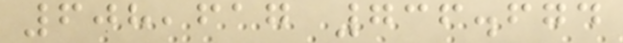608,617 736.674
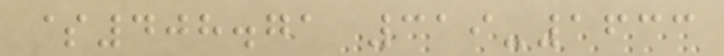$408.71 319-1633
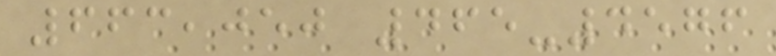663,050 465-4576
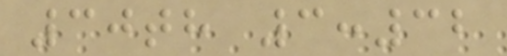30th 3:32
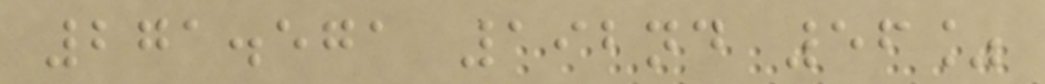271.571 192nd 56%
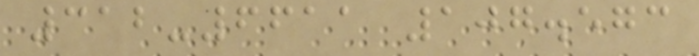312-6611 107.573
